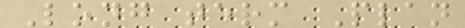Long term Plan
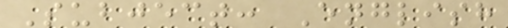Subject: English
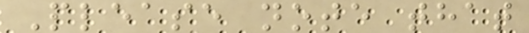Please note that
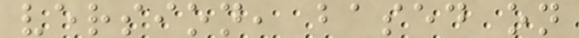version, based on
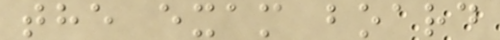the exam board
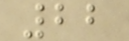22
